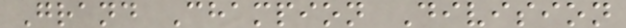Grand Champion Division
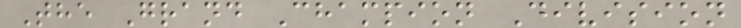The Grand Champion Division
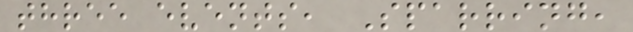three events, Sparring,
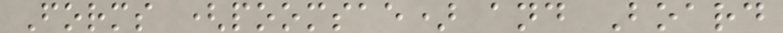Forms (poomsae) and Board
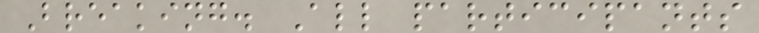Breaking. All participants
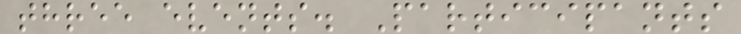three events. Participants
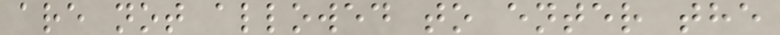are not allowed to enter the
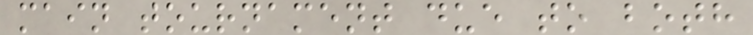main tournament due to both
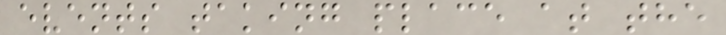events taking place at the
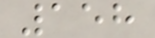158
